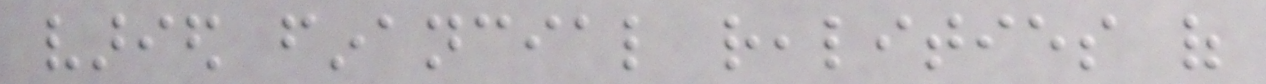varied financial realities of
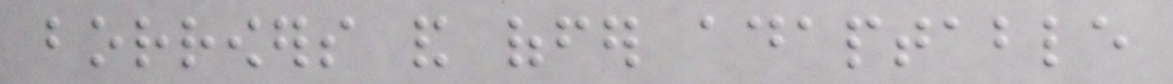borrowers and offer adaptable
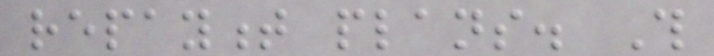repayment plans. This
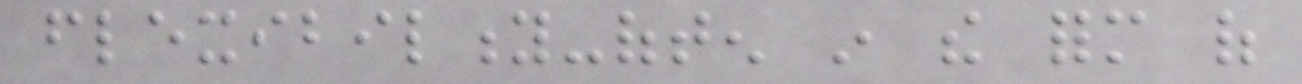flexibility-often in the form of
